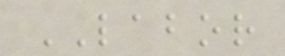LABOR
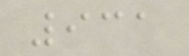931
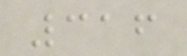316
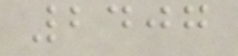2407
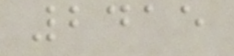2415
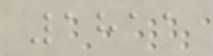1811
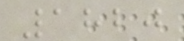1820
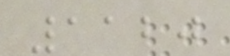1120
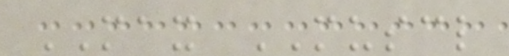MAX MUSCL
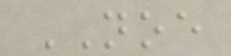NOE
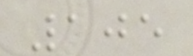105
